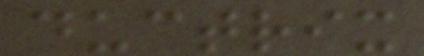ductrix
